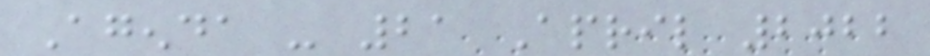Agenda - 21 April 2022
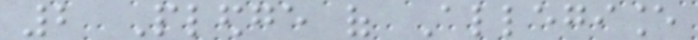2 Pledge of Allegiance
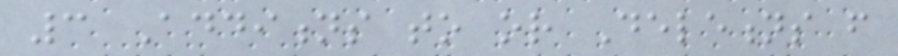3 Additions to or Deletions from
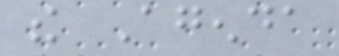the Agenda
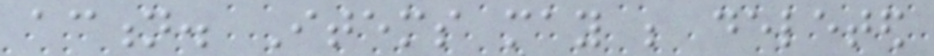action. Items may be deleted
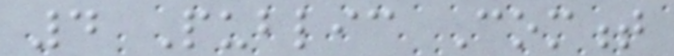4 Public Comment
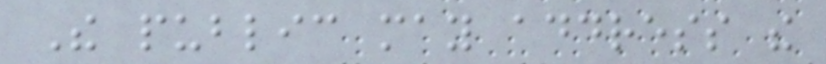The public may address the
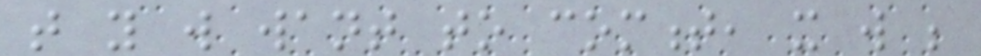that you will want to comment, it will be
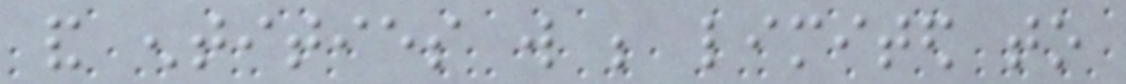and entities will be limited to
